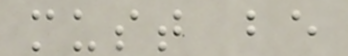must be
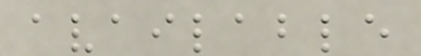available
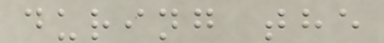during the
